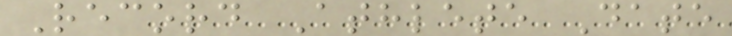Record Athlete Date
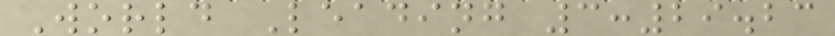World Leading 3:29.23
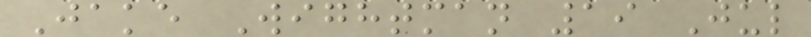Jake Wightman 19 Jul
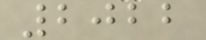2022
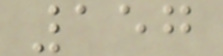157
